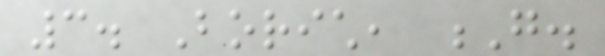3. Borich, G.
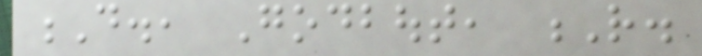D., Godbout, R.
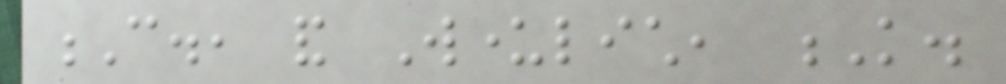C., and Wunderlich, K.
